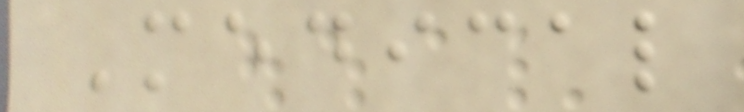Medical
